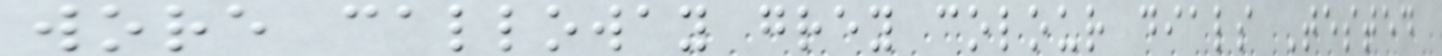wore calloway grey colour dials Tested
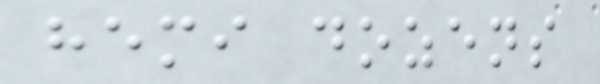hemi dozens
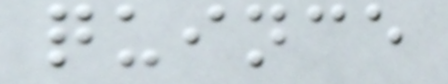quince
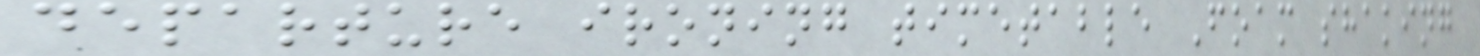departure ironing timetable Foam shaking
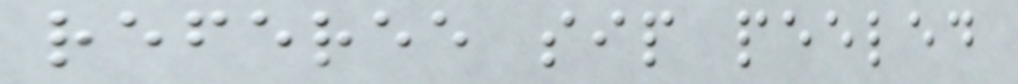referee sip peeled
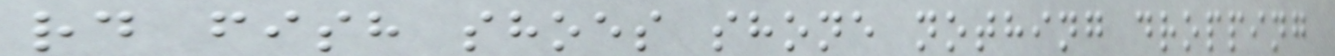rd fish shoes shone nothing dropping
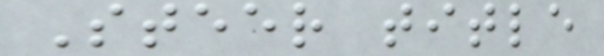Steer title
